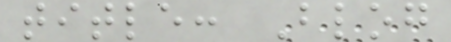title: Blog
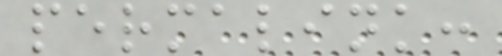permalink:
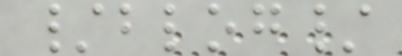/blog/
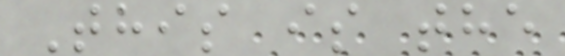This is the
